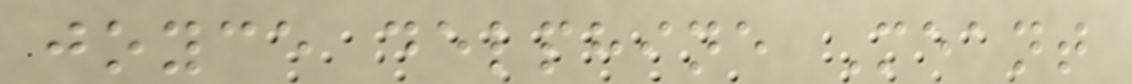joyce delphine Meant
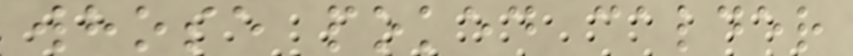whose poked calder
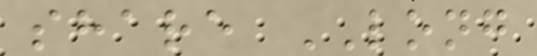share LONG
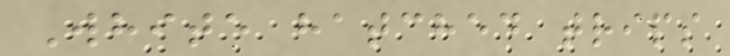White hatched trips
